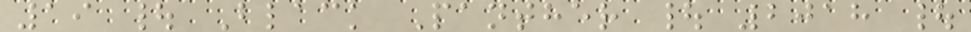19 | Black Panther | 2018 |
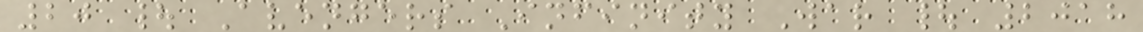20 | Avengers Infinity War | 2018
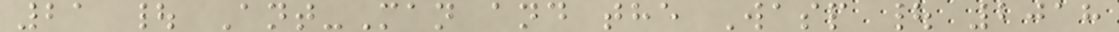21 | Ant-Man and the Wasp | 2018
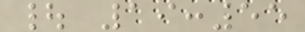| 19:55
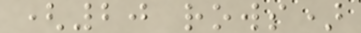(20 rows)
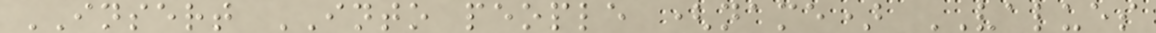INSERT INTO people (name) VALUES
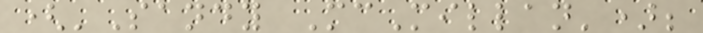('Sandy McMillan');
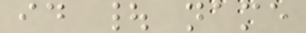id | name
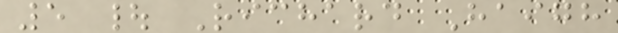5 | Richard Haigh
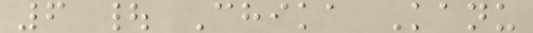6 | Chika Kanu
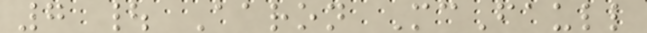7 | Aaron McFaull
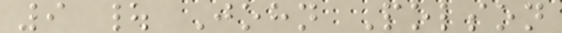9 | John Polson
